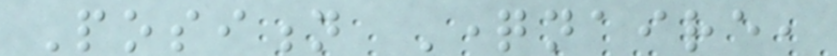Position Questionnaire,
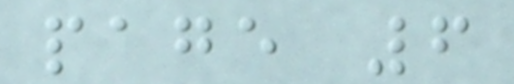page 6
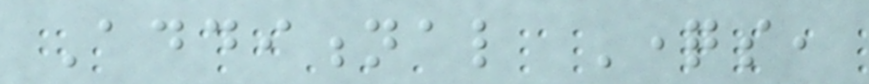Additional Questions,
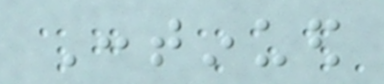Continued
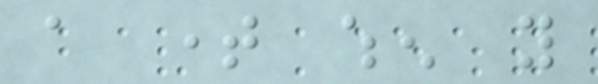a time when you
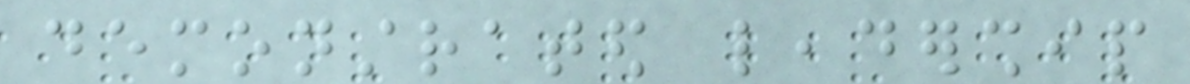demonstrated leadership
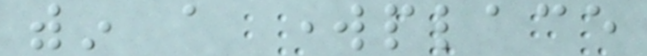within a workplace
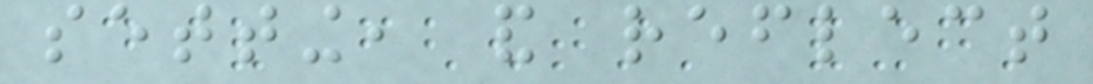setting, and reflect
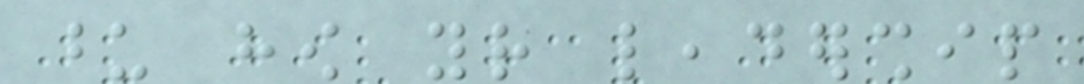upon how your leadership
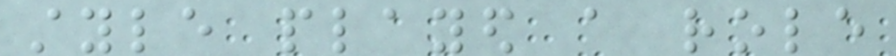style played a role
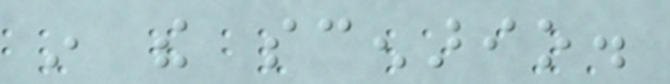in the scenario.
